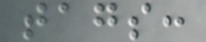tags:
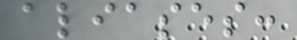aliases:
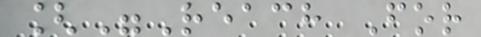["Reach For
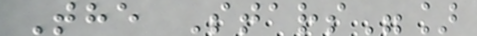The Stars"]
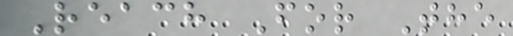Reach For The
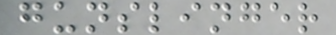gunslinger
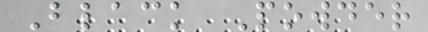Black Powder
